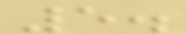5.
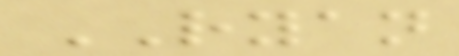RYAN
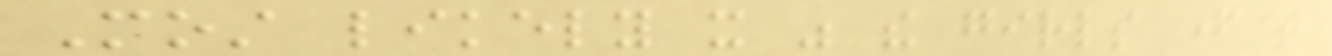Most likely it was the girls father that
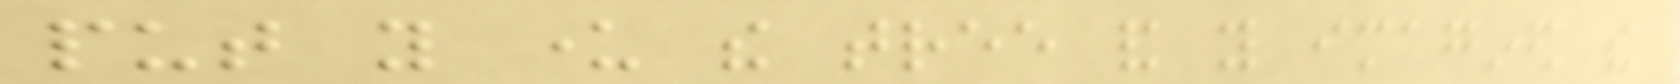put you under the tree and you imagined the
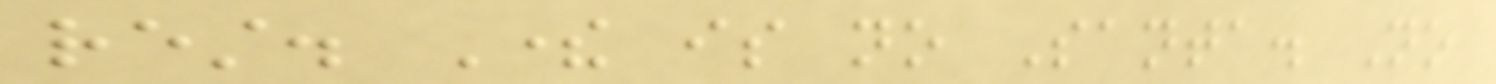rest. There is no Santa. No
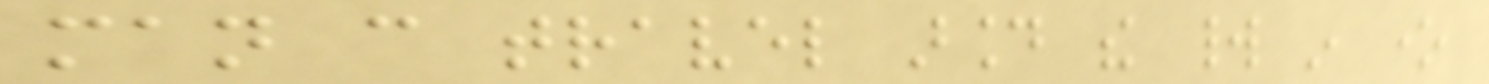man can travel around the world in one
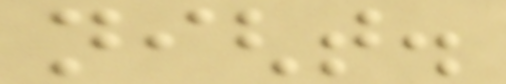night.
